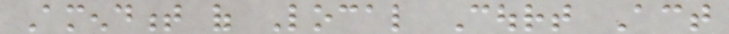Amendment of Local Court Act
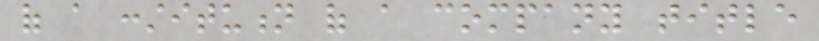of a constitution of a company title
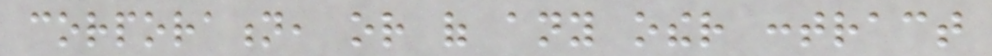corporation, or of any other contract
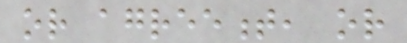or agreement, or
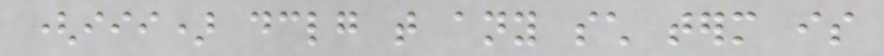(iii) declaring that any such term is
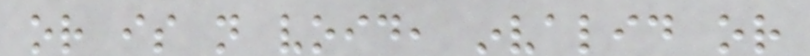or is not void, invalid or
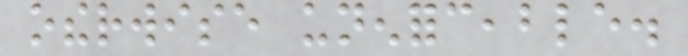otherwise unenforceable.
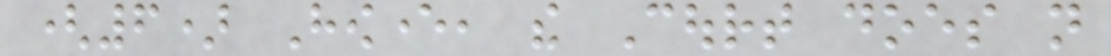(6) However, the Court does not
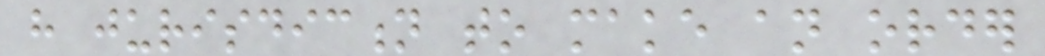have jurisdiction to make an order
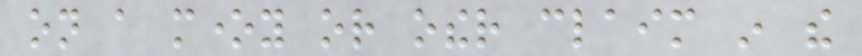on a money or other claim in the
